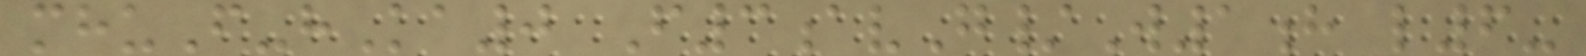mhuF-hKa0 F3avG/W1h l6-
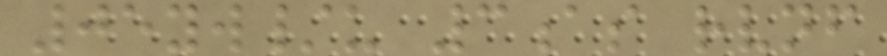05yw/u 3as rvnf
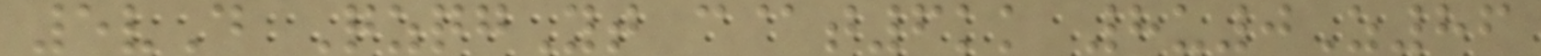5vD QzqgYt c@t6kk 8u0Z86
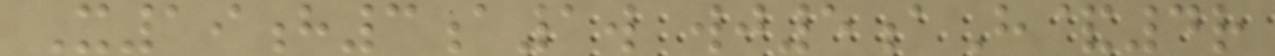X19h3a1w wj5aH&4r
